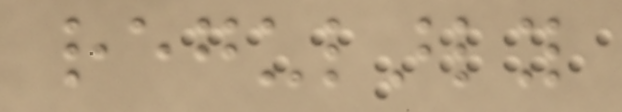regularly
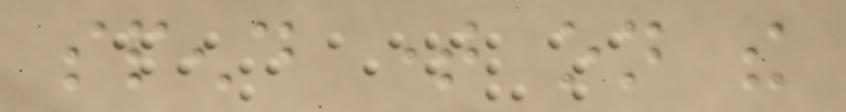spend time on the
